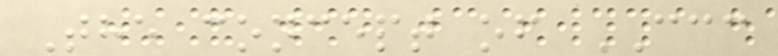The concept of CCC
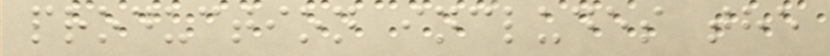production includes the
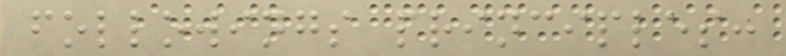followings principles:
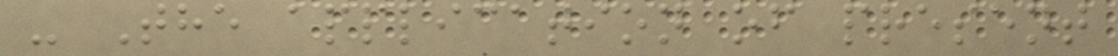- The application of present
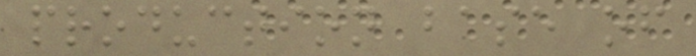production base of
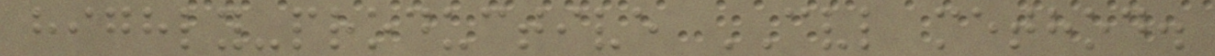highly-productive CVL method.
